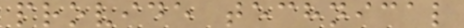provide technical
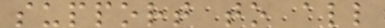support to all
